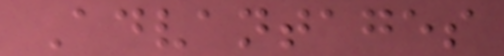Advantages
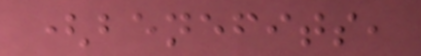(benefits,
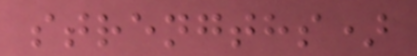strengths)
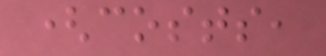(costs,
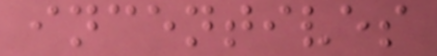incentives
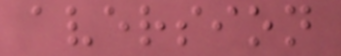aversion
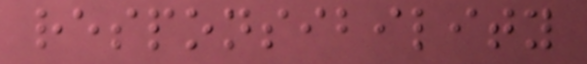responsibility
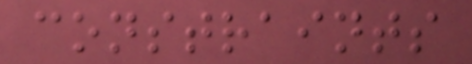constraints
